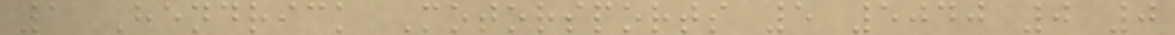1 Hendrick Motorsports 5 5040 0 0
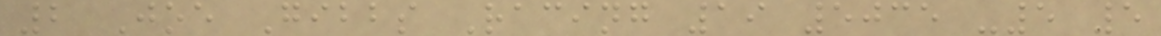2 Joe Gibbs Racing 19 5035 -5 5
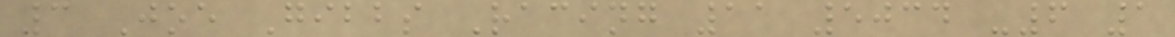3 Joe Gibbs Racing 11 5034 -6 1
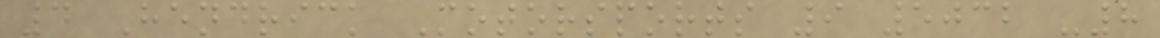4 Hendrick Motorsports 9 5032 -8
